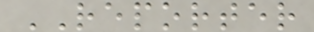REPORTER
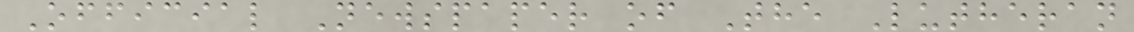Official Newspaper of The Lutheran
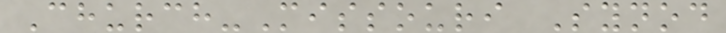Church-Missouri Synod
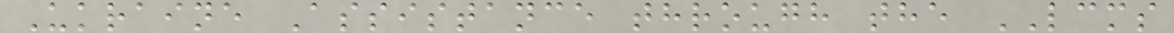Ukraine Assistance through the LCMS
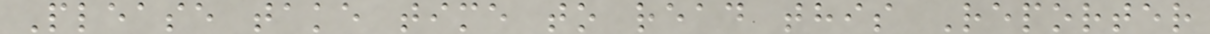Please take time to read this Reporter
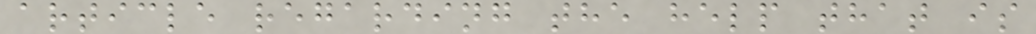article regarding the help that is
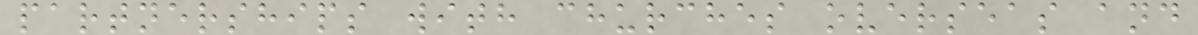partnerships with churches overseas and
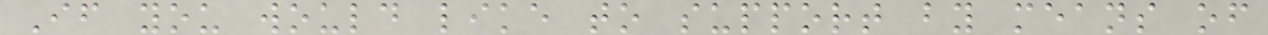If you would like to support by means of
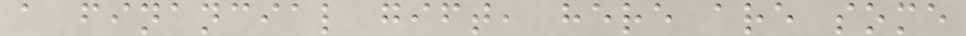a financial gift, here are some
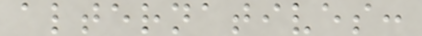alternatives:
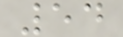54
